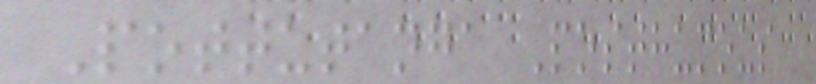Pottutanga Posthumous
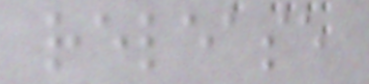release
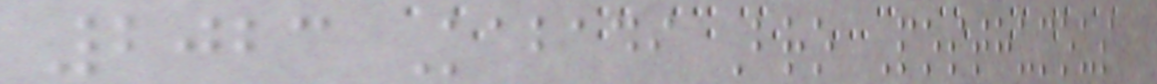2023 Kabadi Bro Posthumous
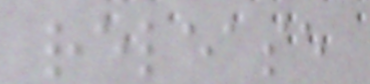release
